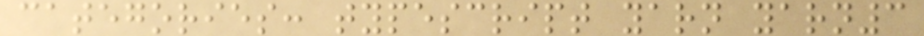categories: typescript yarn yarn3
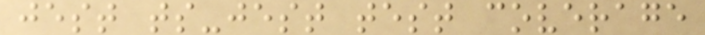jest ts-jest test coverage
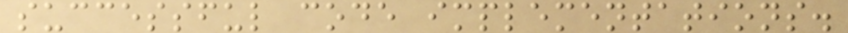successful code implementations.
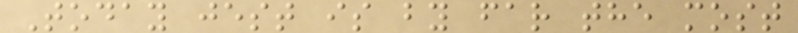Today jest is by far the most
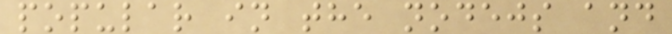popular in the nodejs and
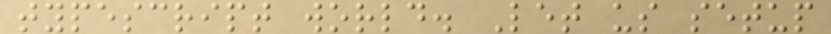typescript world. Let us setup
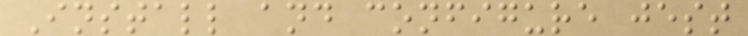Install and configure jest
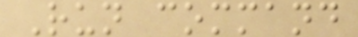Run command
